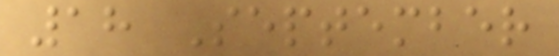18 September
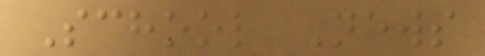School News
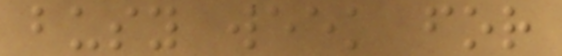busy week for
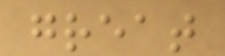great
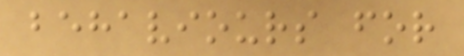behaviours for
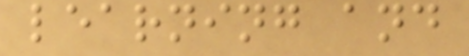learning and
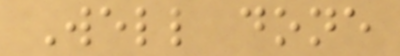Well done
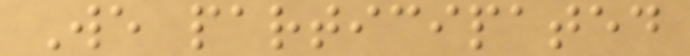We participated
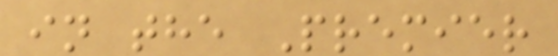in the Premier
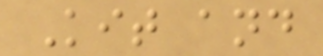Kit and
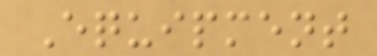Equipment
